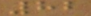82
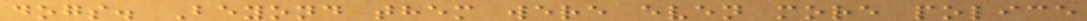dogs. Beyond them were even more police
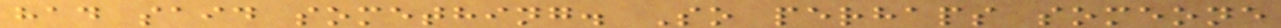had said something. So perhaps someone
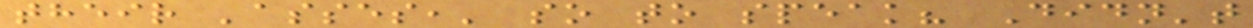their 'asses,' so to speak? Didn't
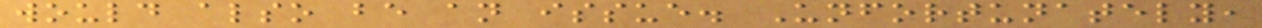would also be an issue. Unfortunately,
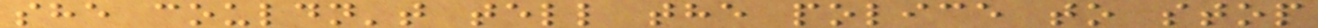she couldn't tell the police to stop
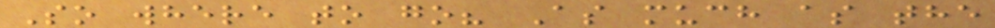So where to go? As much as the
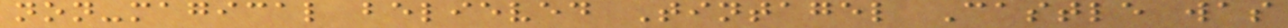non-magical believed Tintagel Castle was
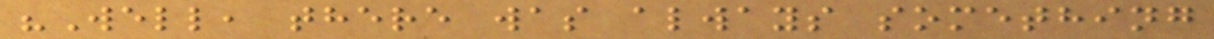"Well, there was always something
